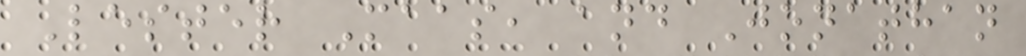Lester Maas, and Jonathan
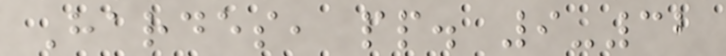Hardes, pp. 9-32
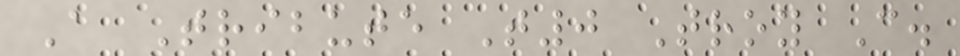A Tribute T0 Troy C.
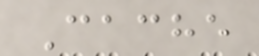Cache
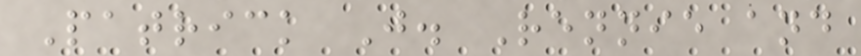Patrick J. Rennie and
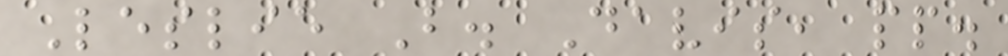Leslie B. Davis, pp.
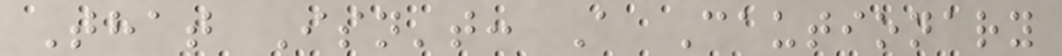That Isn't: A Cautionary
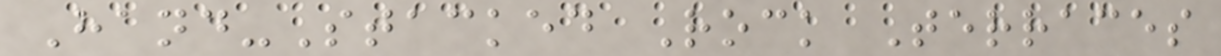Hand-Stacked Rock Terraces
